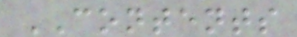CONTENTS
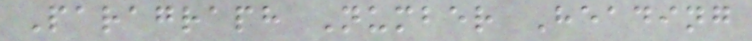Paragraph Number Heading
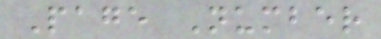Page Number
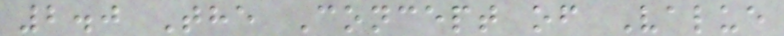2.0 The Concept of Value
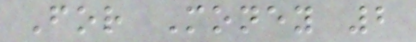For Money 2
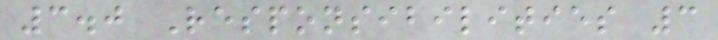3.0 Responsibilities 3
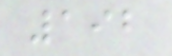192
